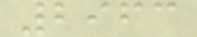2963
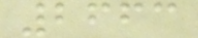2663
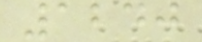1240
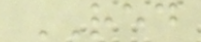RED
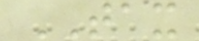TAX
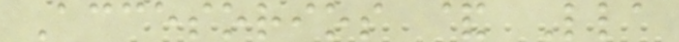Accesorios & Lla
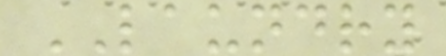LAUNDRY
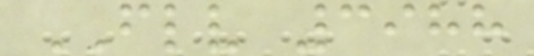FLV 3988
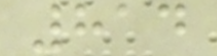814
